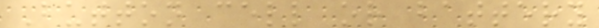Button cell or battery
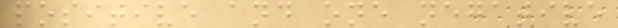positive and one negative
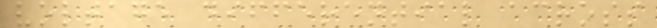voltage differential across
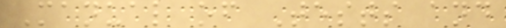Manual of Tests and
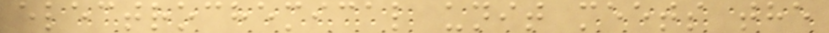electrochemical unit meets the
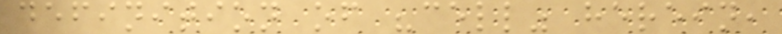definition of "cell" herein,
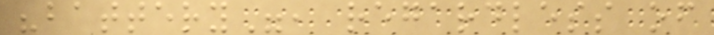"battery", regardless of
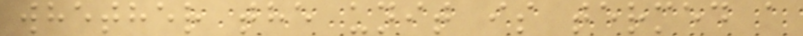whether the unit is termed a
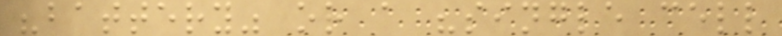"battery" or a "single cell
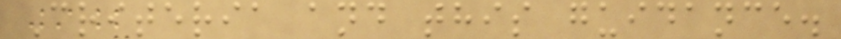Criteria and this guidance.
